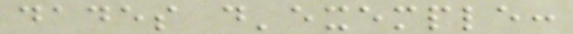dades d'exemple:
